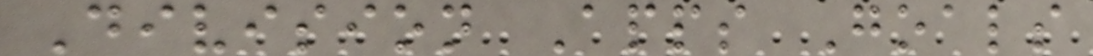Division Apps Goals
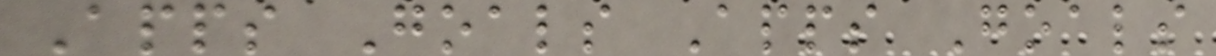Apps Goals Apps Goals
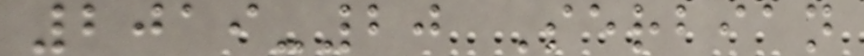2019-20 Serbian
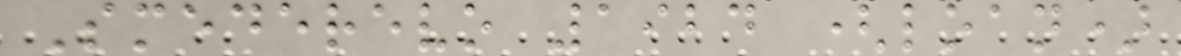Smederevo 1924 (loan)
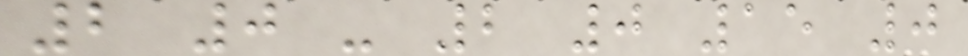2 0 - 2 0 15 0
